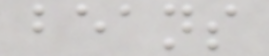beans
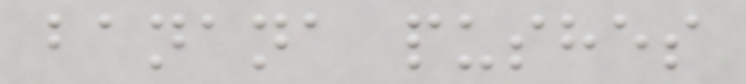banana pushes
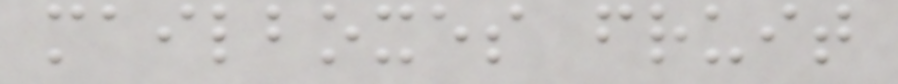mailboxes fruit
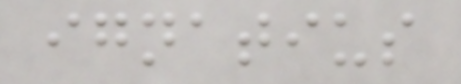ignatius
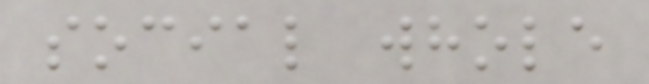social whole
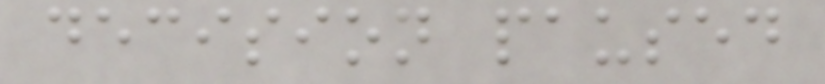decision paused
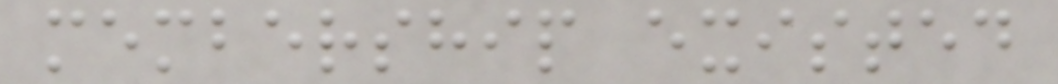membership existed
